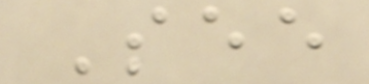See
